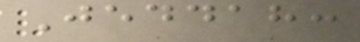Jeddah:
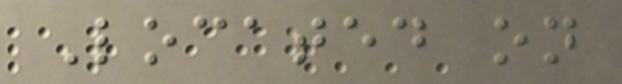Located on
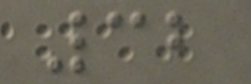32
